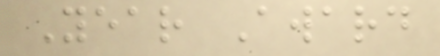Year Award
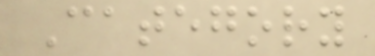Category
